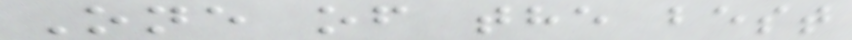One of the best
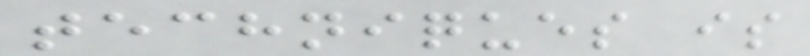techniques is
